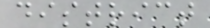district
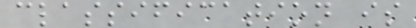classification is
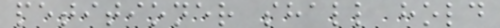petitioner shall hold
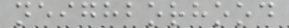neighborhood
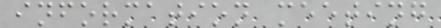information meeting
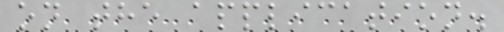on the application.
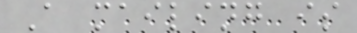A mailing is
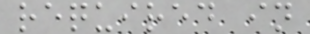required in
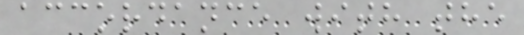accordance with the
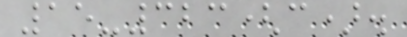15-323(c).
